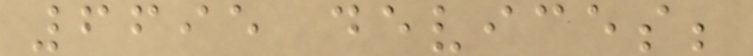6695 devices;
